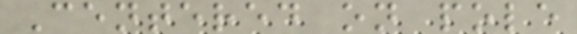Centered on pole
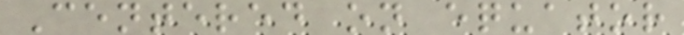Centered on equator
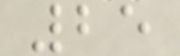25
